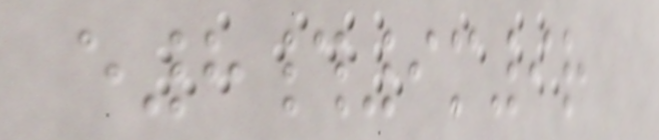e8#9m9r
